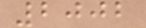2002
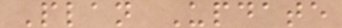Plan Update
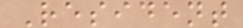Resident
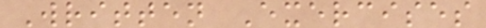Written Exercises
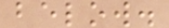below.
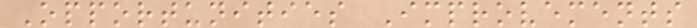Opportunities Improvements
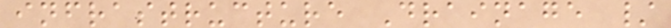infrastructure Drainage /
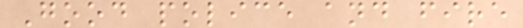Good police and fire
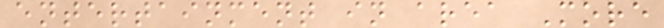entertainment in area More
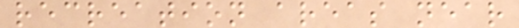recreation areas near
